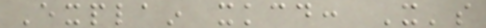Explain xkcd: It's
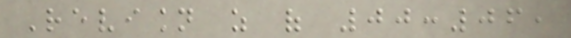Revision as of 00:06,
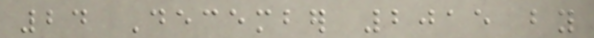24 December 2015 by
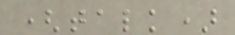(talk)
